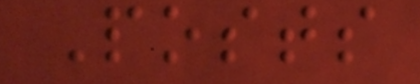Posts
